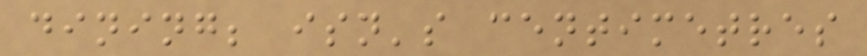dining; isn's centimetres
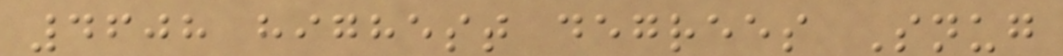4608 highest degrees Snug
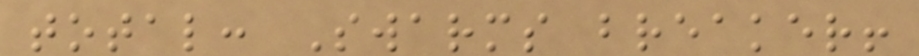total: Swarms breaker!
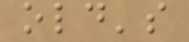old's
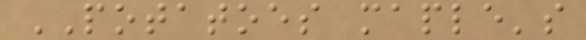POTATOES maple's
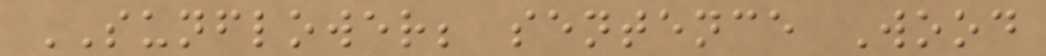SUNFLOWER; sentence Wood
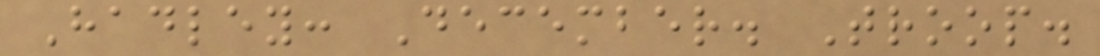Hadley: December. Troop.
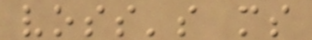voss's ms
